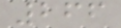266
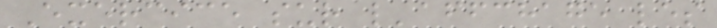Exercice sur l'affchage les
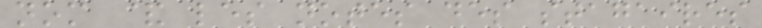nom & les notes des stagaires
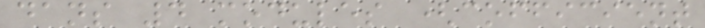dans 4 modules (cofficient
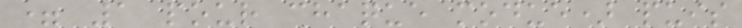= 1 pour chaque modue) puis
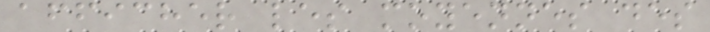afficher les moyennes des
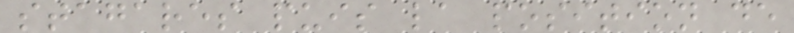stagares puis la position de
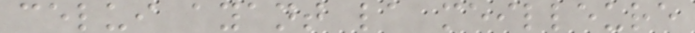celui ayant la meilleure
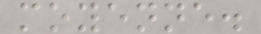moyenne.
